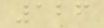126
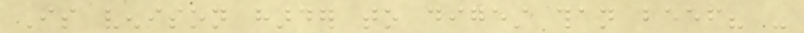Is venison harder to digest than beef? -
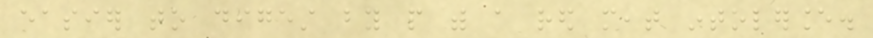easier to digest by people with a red meat intolerance.
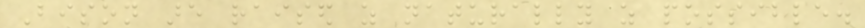Bison are raised as naturally as possible.
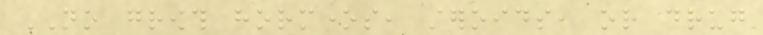NO growth hormones, steroids, or drug
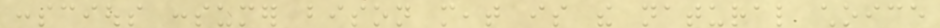conscious consumer bison meat is the natural choice
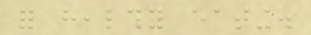for healthy eating.
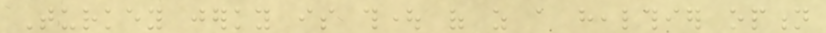Turkey jerky is thought of as a healthier option
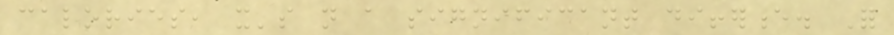calories, it's not a significant difference. For
